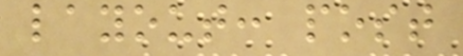layout: post
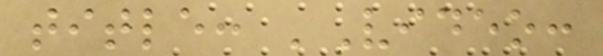title: 'Video:
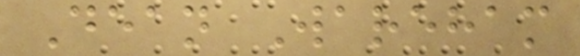Dean Wareham
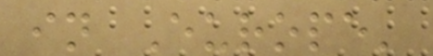in Europe'
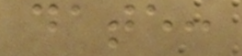date:
